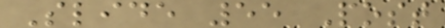Slide 55 Post
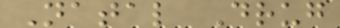Natal Drug
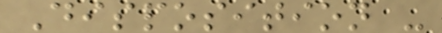Disposition -
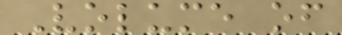Volume of
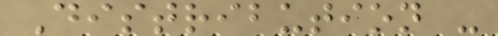Distribution -
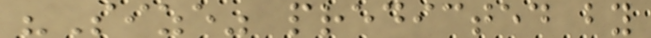"Size" predicted by
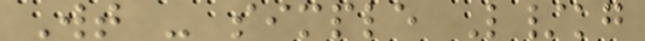Wt - simple L/kg
